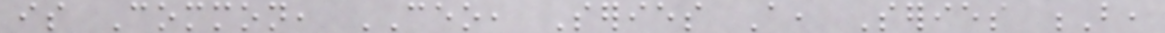is Common, CEO, Series A, Series B,
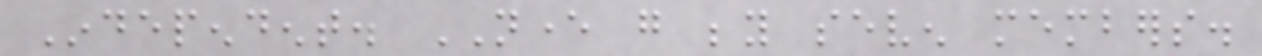Independent. NEVER go beyond seven members.
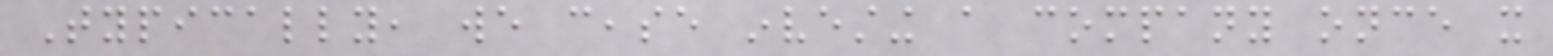Typically, we cease investing a company once it
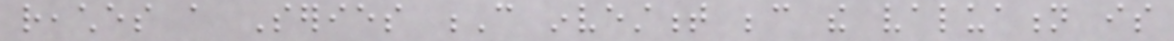reaches a Series C investment because the valuation is
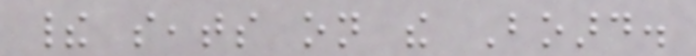their seats on the Board.
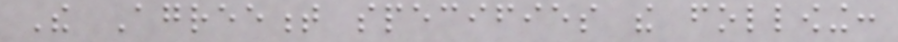The Agreement specifies the following:
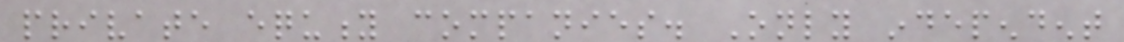private equity companies. Only independent
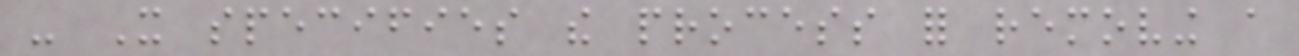- It specifies the process for removing a
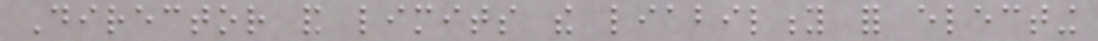Director and limits the liability for electing
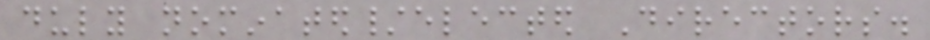duly nominated/elected Directors.
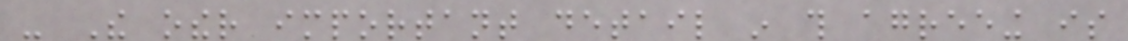- The other important detail in this agreeing is
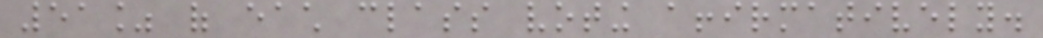51% of each class voting affirmatively.
